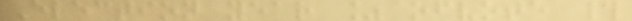Election year % ofvote #
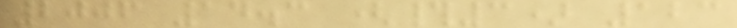2006 14.3 (#3) 123
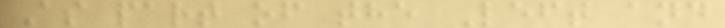As part of the Left and
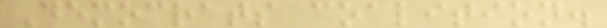Democrats coalition.
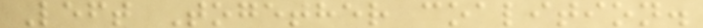Left Together coalition.
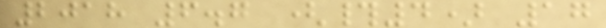2018 6.7 (#4) 17
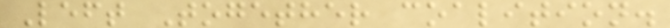Left Together coalition.
